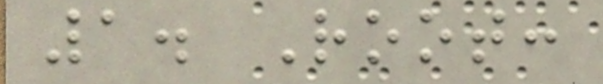1. Root:
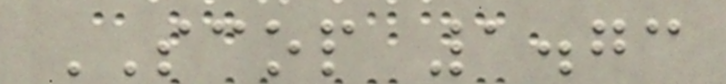SCOP 1.73
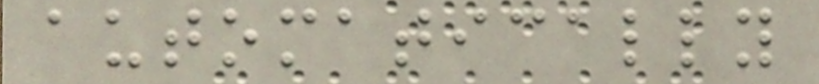automatically
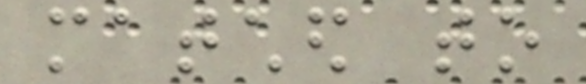matched to
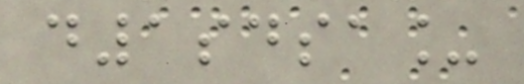d1sdsa_
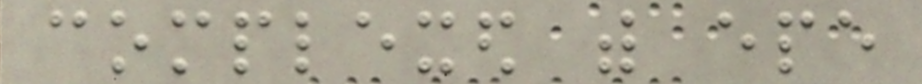complexed with epe
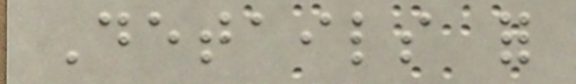Details for
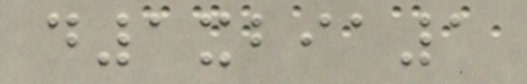d1xbia1
